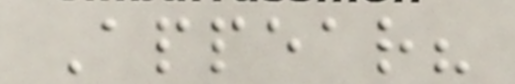Appear?
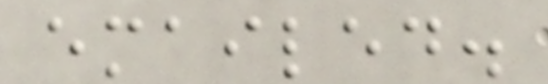emailed.
